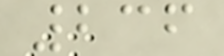236
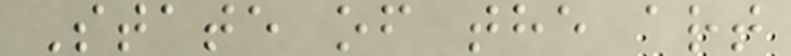State of the art
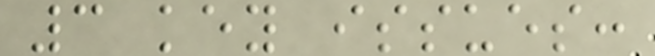3 key issues:
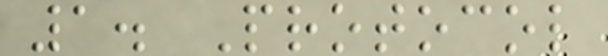1. Protocol
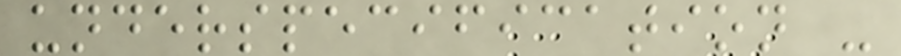underspecification -
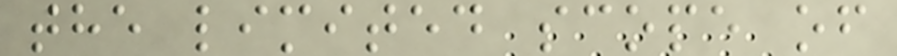the limited scope of
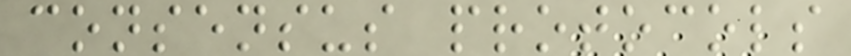consensus protocols
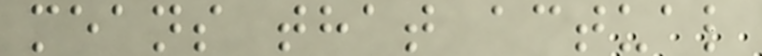means that actual
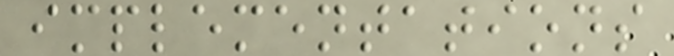implementations
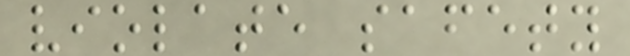violate safety
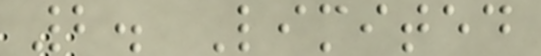2. Limited
